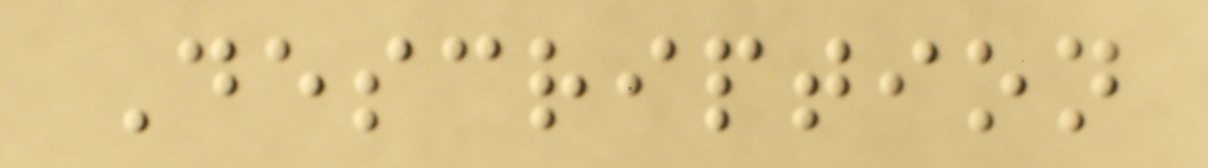Description
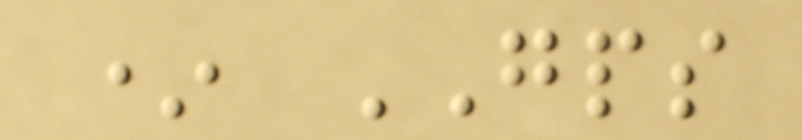* GPS
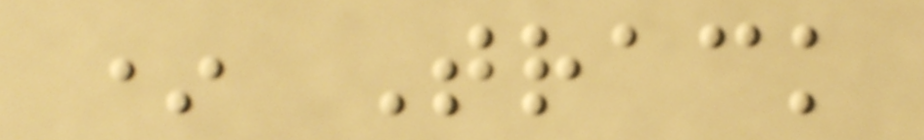* Track
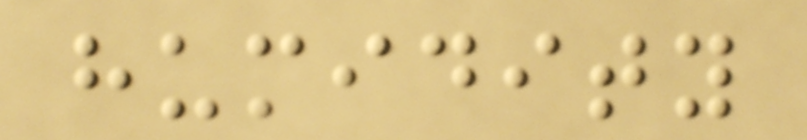humidity
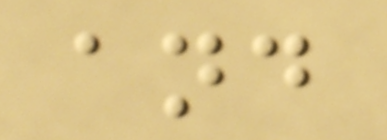and
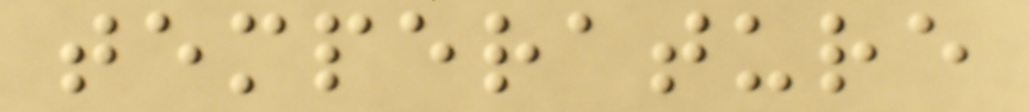temperature
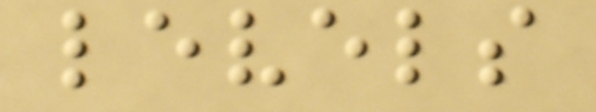levels
